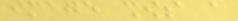image shows a
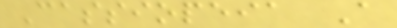Cassiopeia A
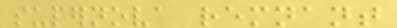supernova remnant
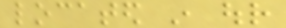located in our
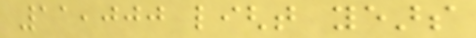11,000 light years
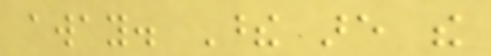away. These are the
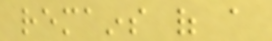remains of a
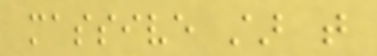massive star that
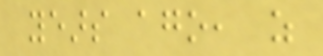years ago, as
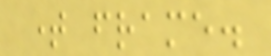time frame.
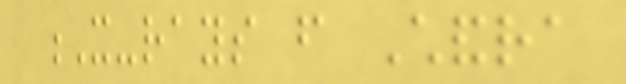X-rays from Chandra
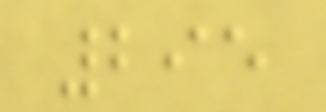295
